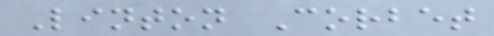Linton Corbet
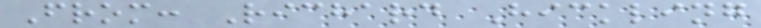From: Richard Hickling
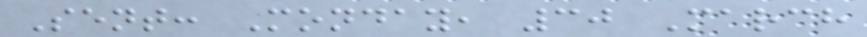Sent: Monday, 30 March
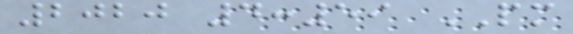2020 4:59 PM
